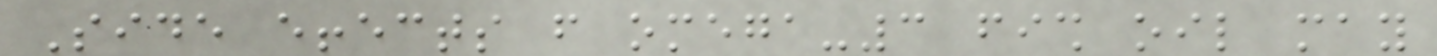Side effects from omega-3 fish oil may
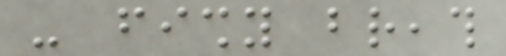- fishy breath
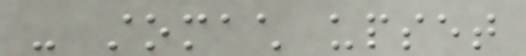- stomach upset
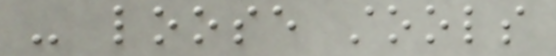- loose stools
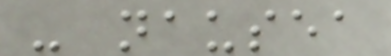- nausea
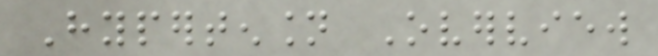Hypertension Overview
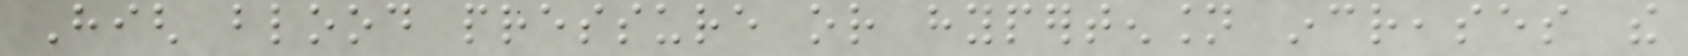High blood pressure or hypertension increases the
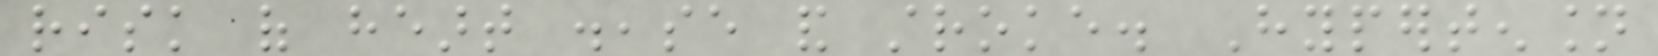risk of heart disease and stroke. Hypertension
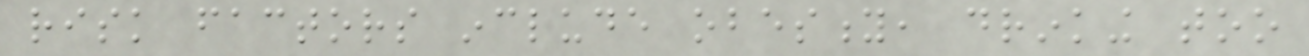risk factors include obesity, drinking too
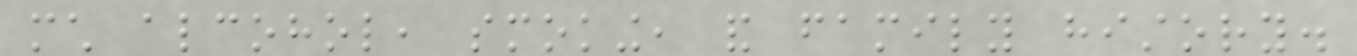much alcohol, smoking, and family history.
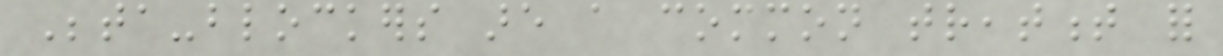Beta-blockers are a common treatment for
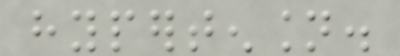hypertension.
